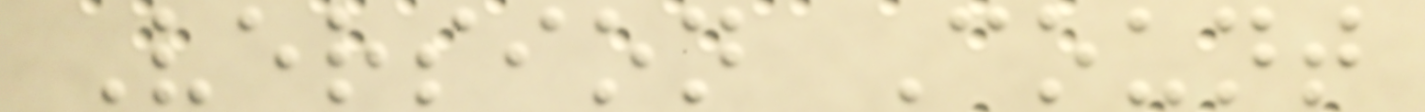Version Count
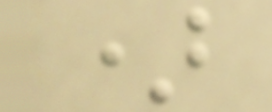)
